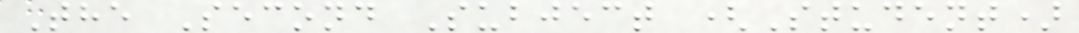The Second Subject (Student)
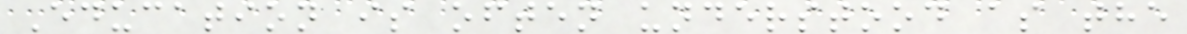Education is often understood as the
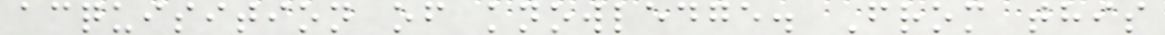acquisition of knowledge. From this
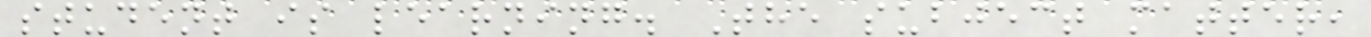student is learning. The subject matter,
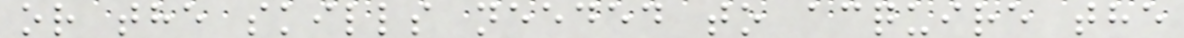or the skills needed to acquire the
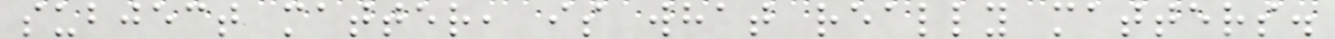subject matter, is what really matters.
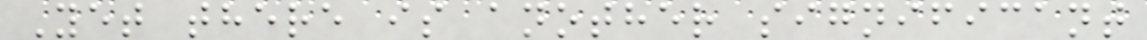Yet there is another significant
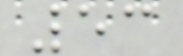53
